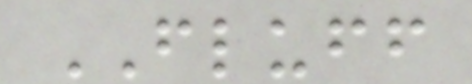FLUFF
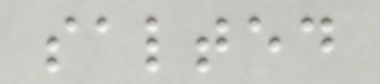salted
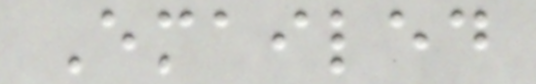Emailed
